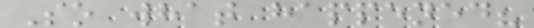So what happened?
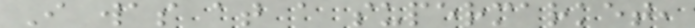I was at a supermarket,
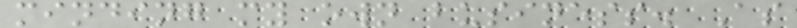minding my own business. As
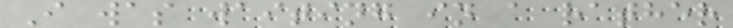I was waiting in a rather
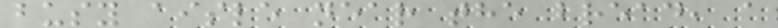busy aisle near the bread, a
